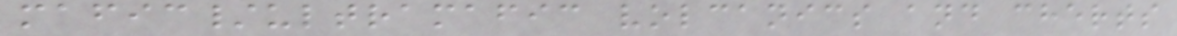mafic/ultramafic volcanics and cherts
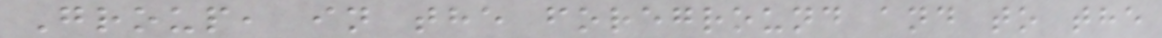Group, in the foreground and to the
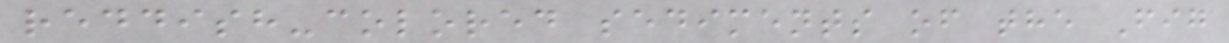reddish-colored sediments of the Fig
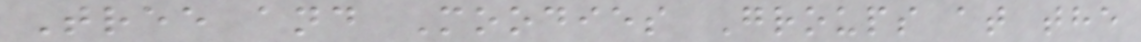Tree and Moodies Groups at the
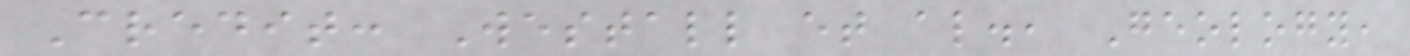Credit: Westall et al., Geology,
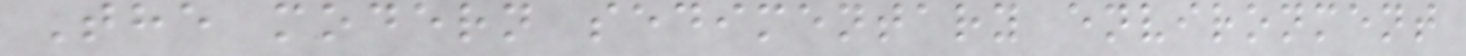The modern sedimentary environment
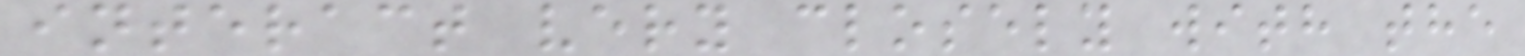interact very closely with the
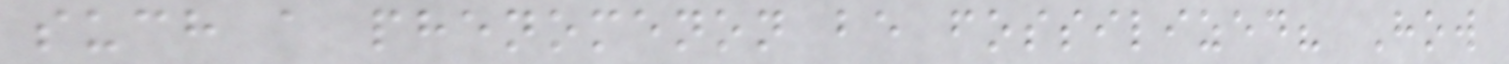such a phenomenon be fossilized? How
